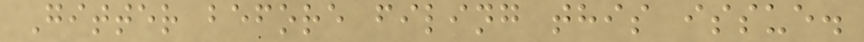Gitter before filing this issue.
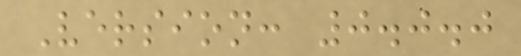Version: 0.0.0
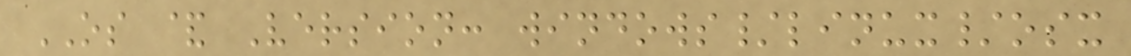OS & Version: windows/linux/osx
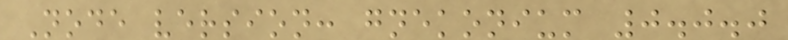Node version: gnekonium 0.0.0
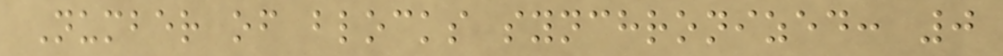Number of blocks synchronized: 0
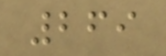269
